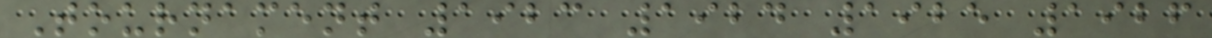Tournament 1923 1924 1925 1926
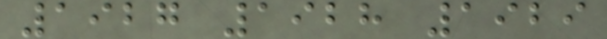1927 1928 1929
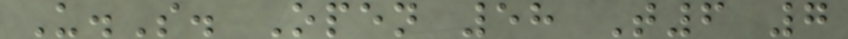U.S. Open 58 T6 7
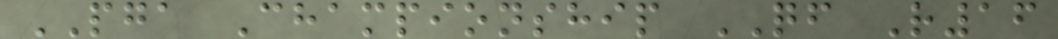PGA Championship QF R16
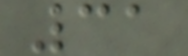31
